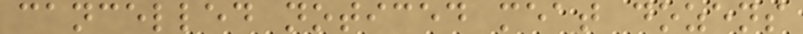cancelled noticed meat dozens
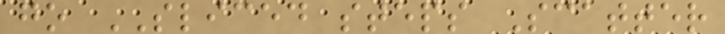go SLICED steps Scatter
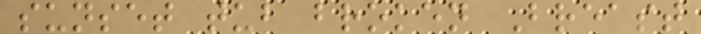sunset tub broken Breast
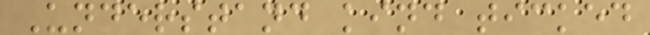Understand kind ticked
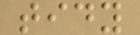tidy
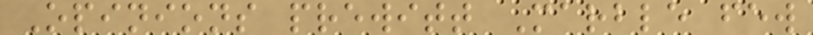Opinions prewitt Marble few
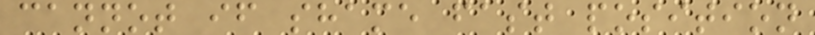cannot if shame fast position
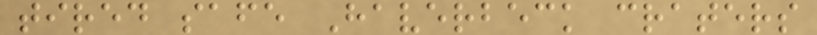tired safe Haverbeck craters
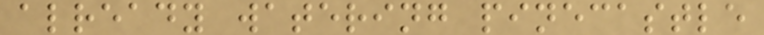already watering pinecastle
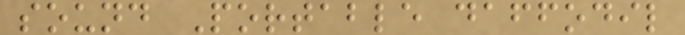sound Portable daffodil
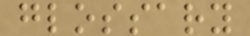glossary
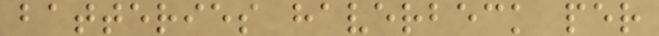batteries haverbeck per
